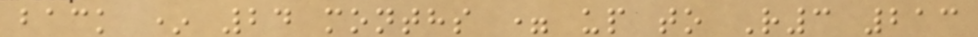back * 24 months = up to R3 213
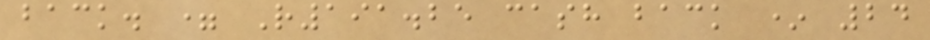back. = R191.25 cash back * 24
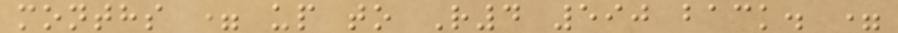months = up to R4 590 back. =
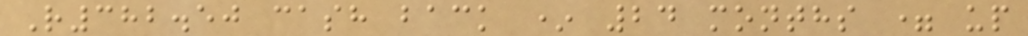R382.50 cash back * 24 months = up
